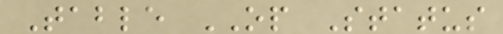Table OP Status
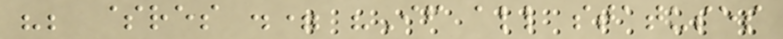"; $res .= "If all statuses
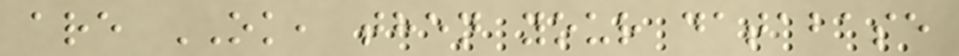are OK, then your database
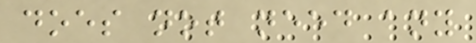does not need any
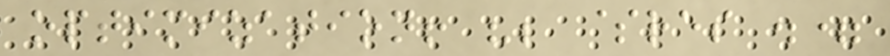optimization! "; $res .=
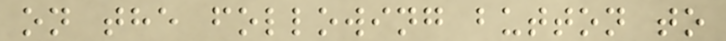on the following button to
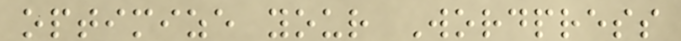optimize your Wordpress
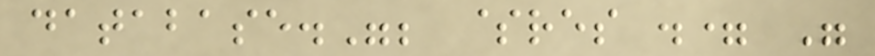database."; $res .= "
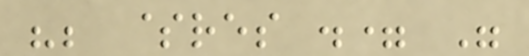"; $res .= "
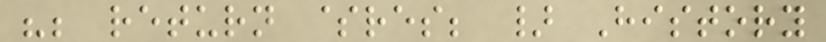"; return $res; } History
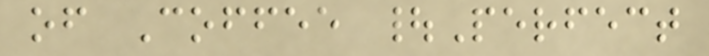of Coffee |Perfect
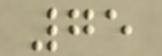75
